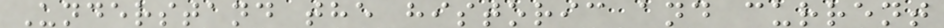Understand the historic and current
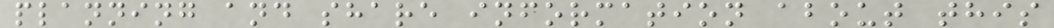planning and share information about this
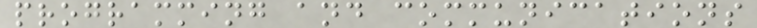programming and communications
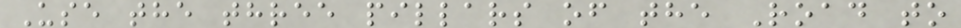Use the three pillars of the Road to
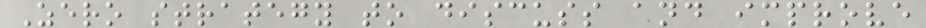Zero strategy to discuss and improve
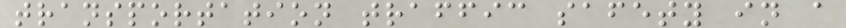transportation traffic safety in a
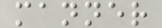manner
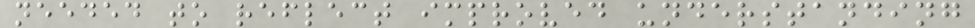needed to reflect improved understanding
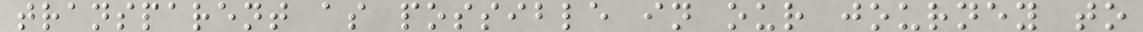transparent as possible in our journey to
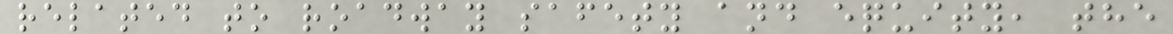related to roadway safety and equity, the
